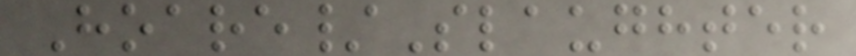Hoare/Slaughter
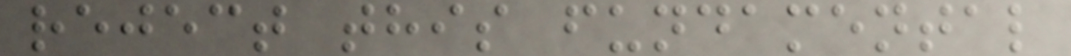reject this fundamental
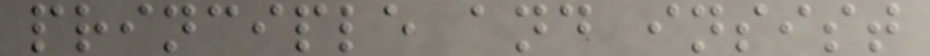principle and insist
